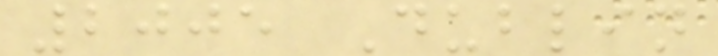2005 Dublin
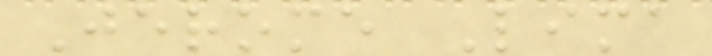Jerome Lima
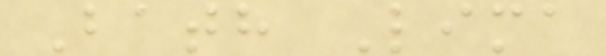Bath Lima
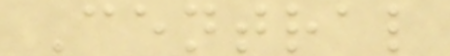Central
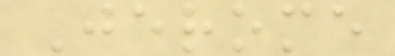Jerome
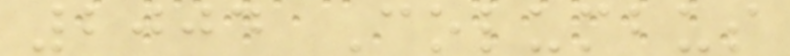2004 Columbus
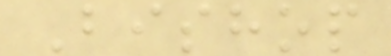Bishop
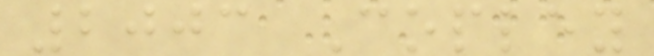2003 Copley
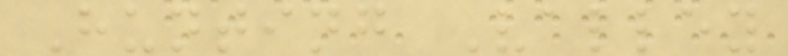Hunting Valley
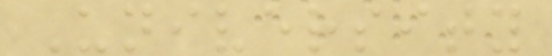University
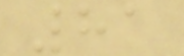81
